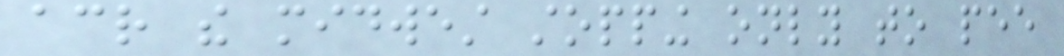across the midwest stopping only to pee
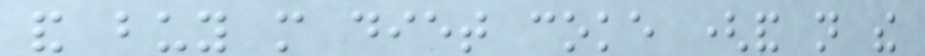and buy more diet coke (and not the
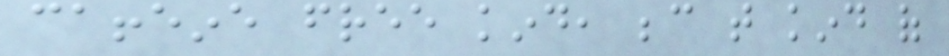caffeine free kind, because that kind of
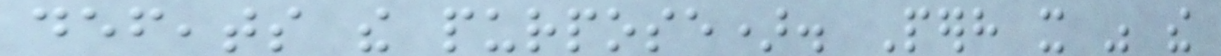defeats the purpose). Perhaps it was the
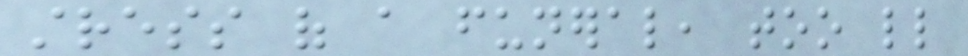stress of a funeral, too little
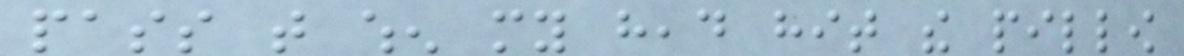pass that when my head hit the pillow
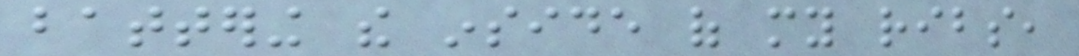battering the inside of my ribs,
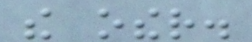the other.
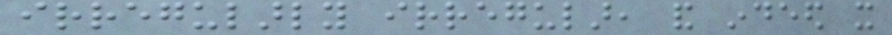irregularly irregular, and indeed it
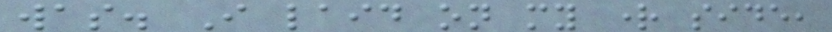was. I laid on my right side,
